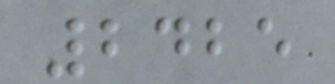2425
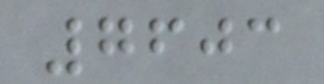7603
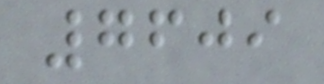7609
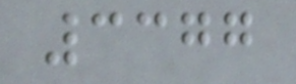3377
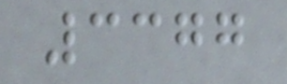3377
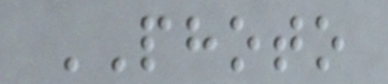PHOTO
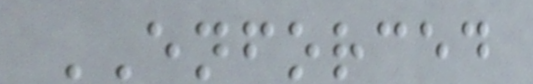ENFORCED
